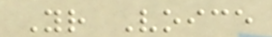Your Voice
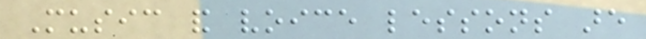Music and voice lessons are
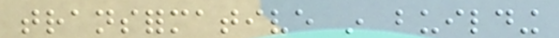transformative in building
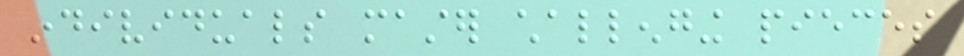individuals master challenging pieces
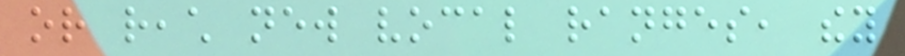or reach new vocal ranges, they
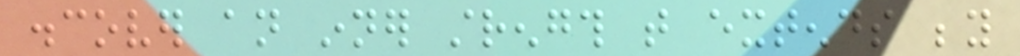discover an inner strength that extends beyond
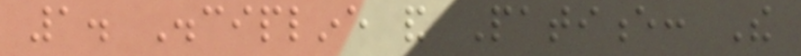1. Discipline and Patience: The
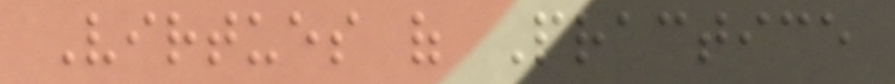Virtues of Practice
